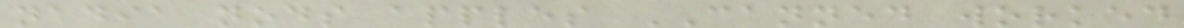nadia nods apples CANNED worked
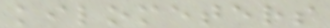kilometers
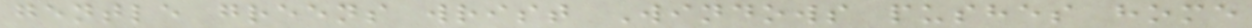gentle greens wrist Windows pushes home
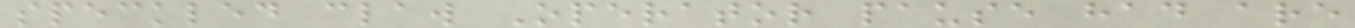speckled claw Operator pause had are
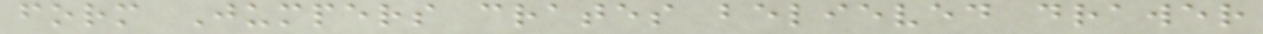form Jumpers crates believed drawer
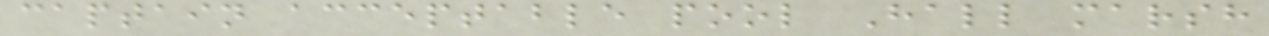captain acceptable pool Hall marsh
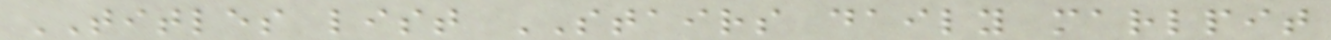TITLES list STAIRS daily marlpit
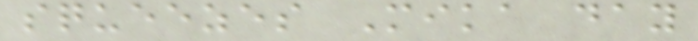squeezes Mika day
